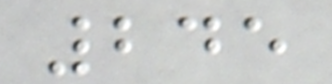245
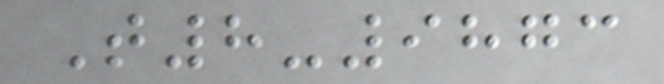T8-9873
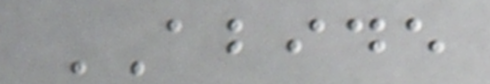ABIDE
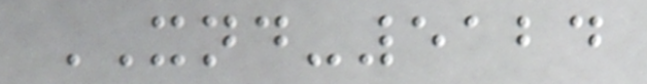XND-5124
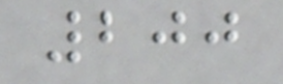200
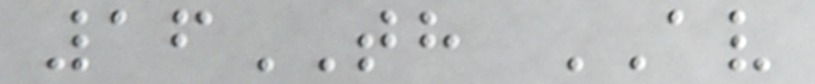16TH AV
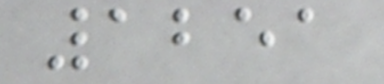1251
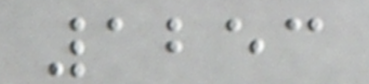1253
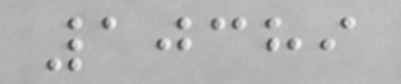10389
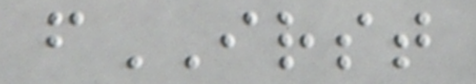fIRST
